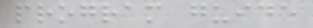program guide
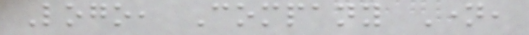Logo, Company Name,
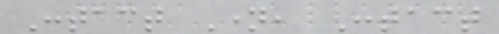Contact Name, Contact
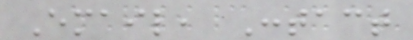Email, Contact
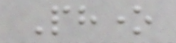Phone
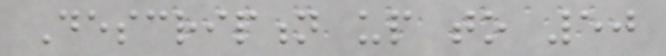Description up to 50
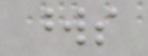words
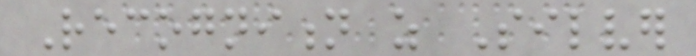Recognition as Silver
